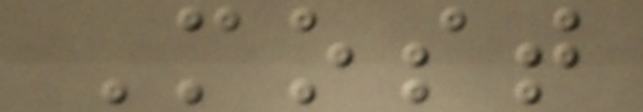Most
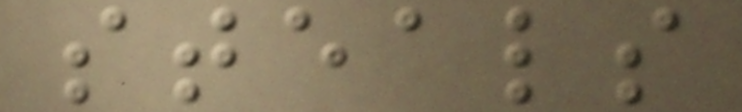steals
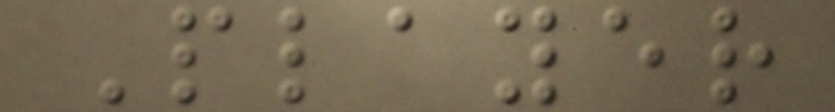Player
